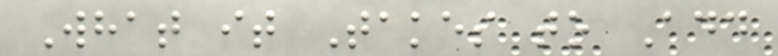What it Takes to Add
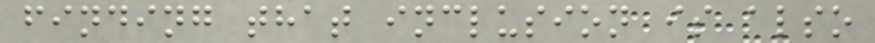finding that inclusion is also
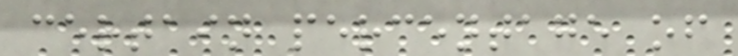certain percentage of
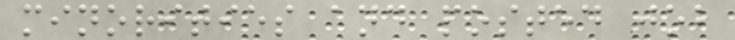minorities and posted job
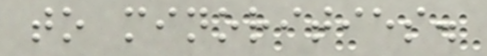to minorities.
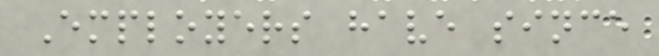Employers have since
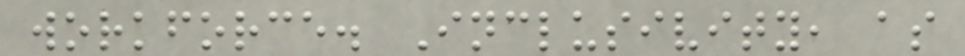workforce. Inclusivity, as
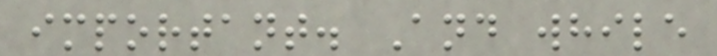important. And while
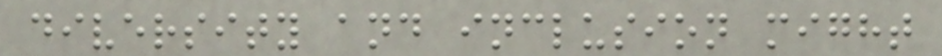diversity and inclusion might
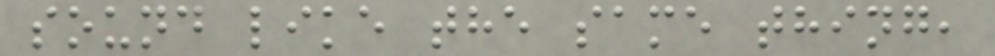sound like the same thing,
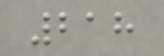218
